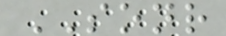SONR
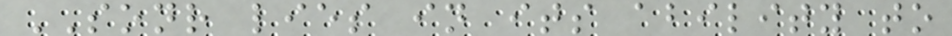SONR lies in its ability to
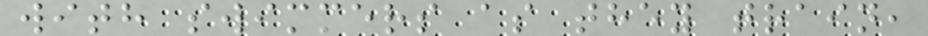with swimmers as they train,
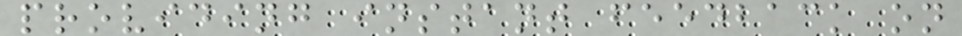providing instant feedback on
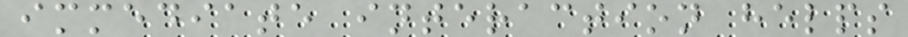immediate interaction helps
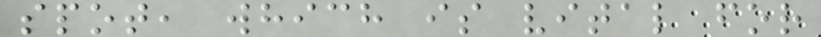spot, which is vital for
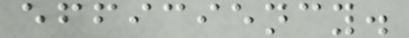efficiency.
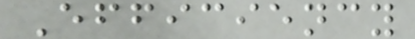Efficiency
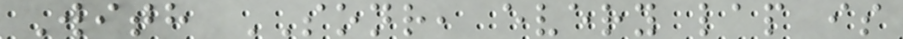With SONR, every lap is
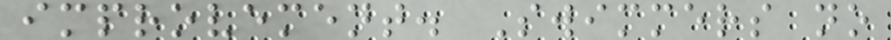improvement. Swimmers no
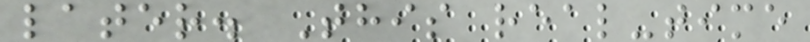later. This real-time
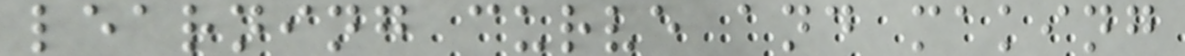learning curve and making
